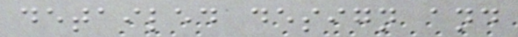detailed design and
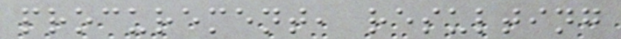procurement, resulting
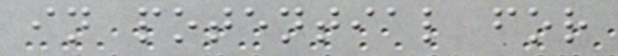in potential for
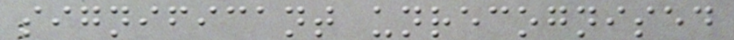significant unrecognised
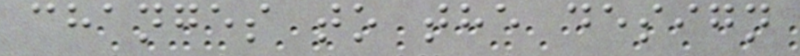changes to the design
